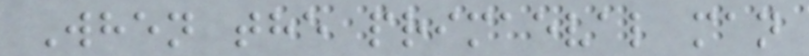When the primaeval man
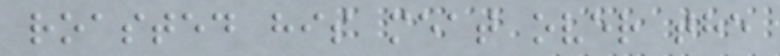roasted his meat over the
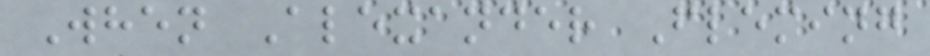When Alexander Fleming
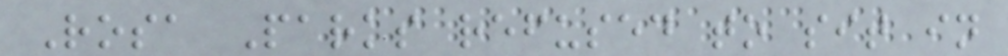Rosa Parks refused to sit in
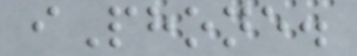iPhone.
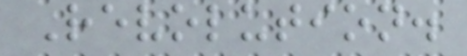Revolution.
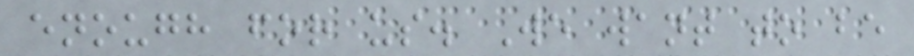enough for us. We want to be
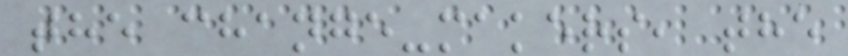the change-makers, the
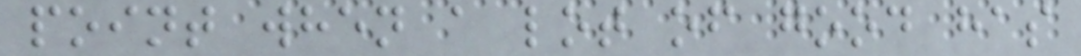point when a lot of good has
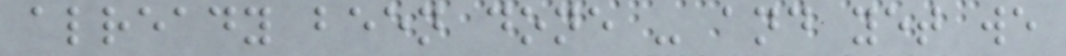already been done - and yet we
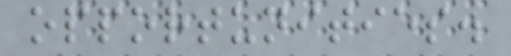opportunities.
